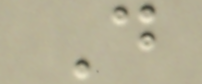D
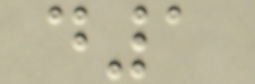d1
